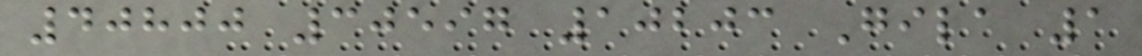40800 30597 10203 Gila 1
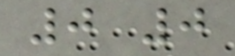0 0
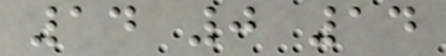14 0 14
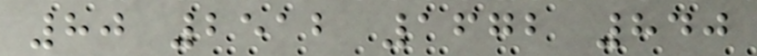80 2512 1672 840
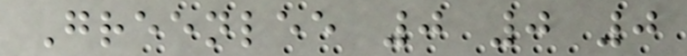Greenlee 0 0 0
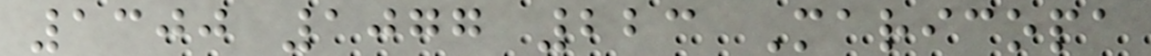1300 1077 223 Maricopa
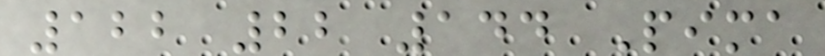122 22 144 Pima
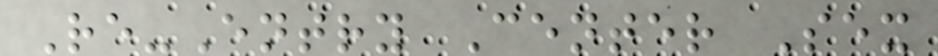Re-Entry Center Sex
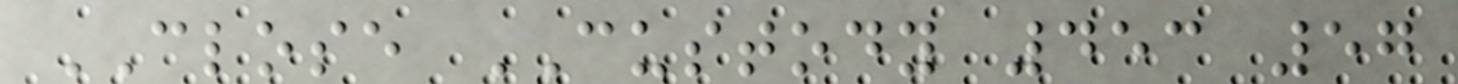CLOSE CUSTODY 453 57
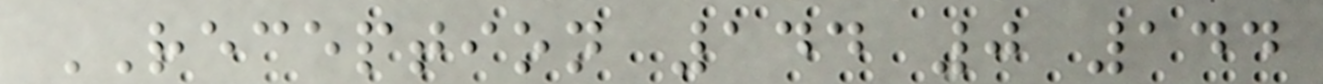RECEPTION 144 0 144
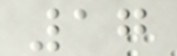17
